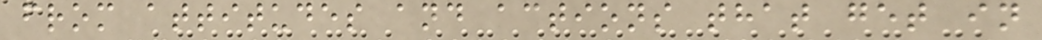from attitudes and actions that get in
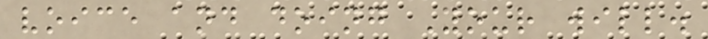voice and doing Your will.
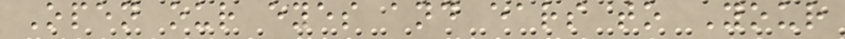Open our eyes and ears to Your
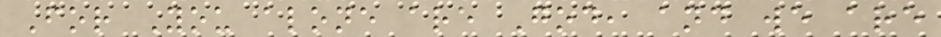For You alone are God, and we are
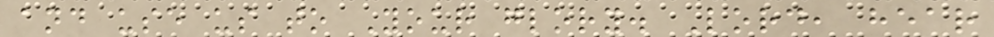and use us to Your glory. Lord, hear
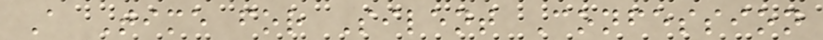A Time for Silent Confession
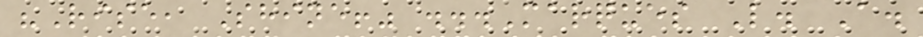"Rise, Shine!" ...Marques L. A.
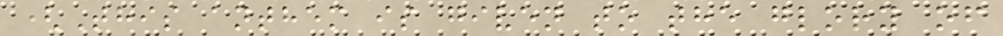(This anthem is given to the glory of
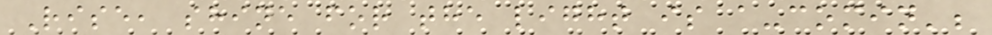Rise, shine for the light is a-comin';
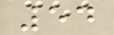54
